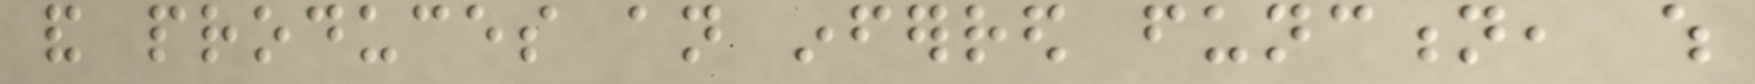and produces an inferred function, which
